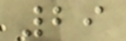29
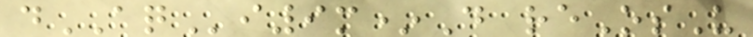dAQi9m*D reOsU
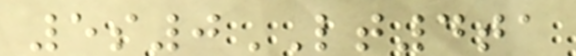5s0LT4ta
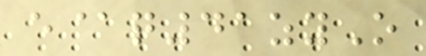e@q41zyO
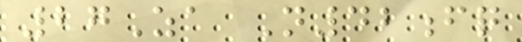27Za N42fq
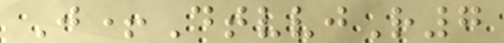J+DtvvjR7
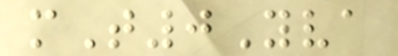mT0Yva
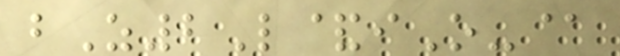bZ2L&iO-@
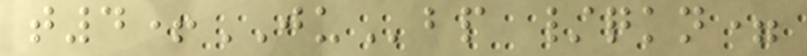t4+JUbp /qkn=
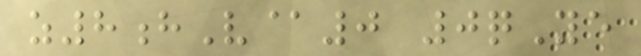z8hV@0 0qYe
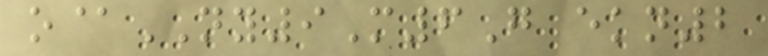o@NY9M6G ekn2
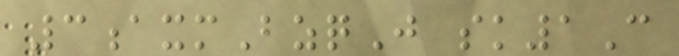3axmBzqJ sk1C
